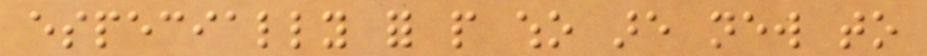especially for people who are new to
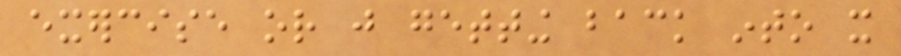exercise or just getting back into it
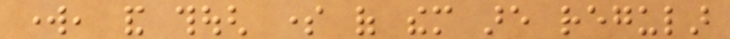work, and though some of them are regular
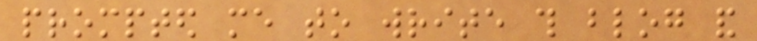prompted me to write this blog and
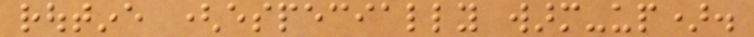routine (especially warm-up).
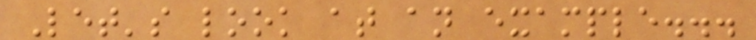Let's look at an example...
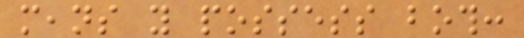means you possess both:
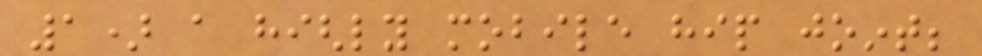1) a highly mobile hip joint;
